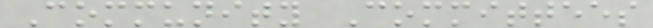Community Committees
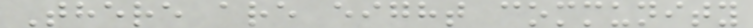There are eight community
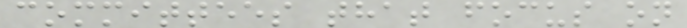committees that focus on
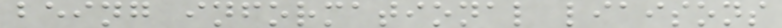being informational liaisons
